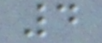4
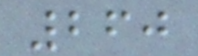260
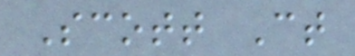Scott Ct
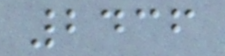2436
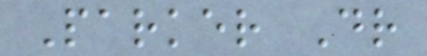Parker Dr
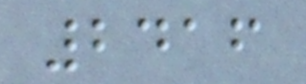2416
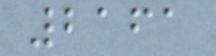2161
